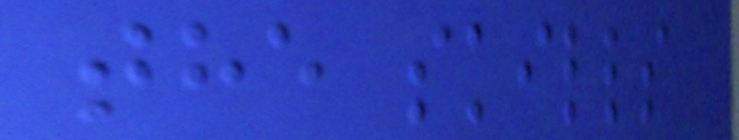the skills
